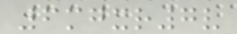6mgxr7v
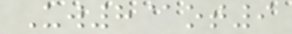Uw8@ot9
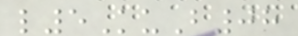l5KuB08
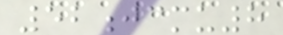52jcmu8
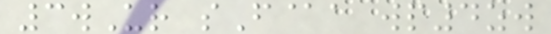3wUr sF@a wp4zw
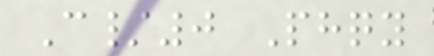C/0 Phqy
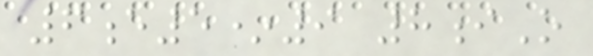6e5*9 8iO
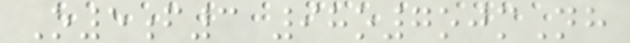O5f3 98o7ojmNh
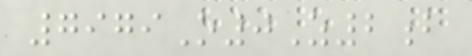7979O0Z2b
